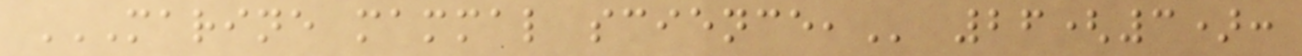MARINE MAMMAL SCIENCE, 26(3):
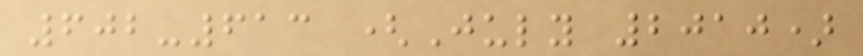602-613 (July 2010)
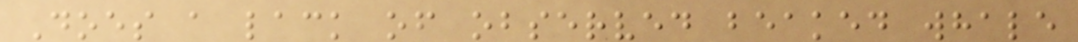Does a lack of observed beaked whale
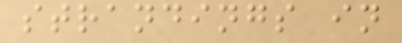strandings in
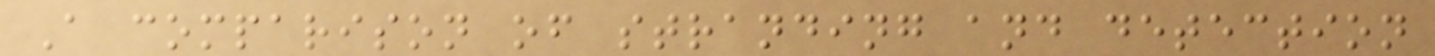A comparison of stranding and detection
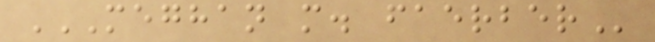MEGHAN M. FAERBER
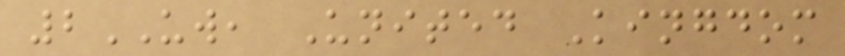2UW, United Kingdom
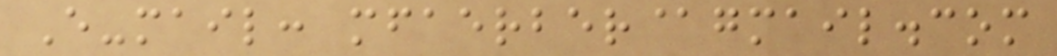E-mail: mfaerber@gmail.com
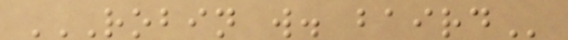ROBIN W. BAIRD
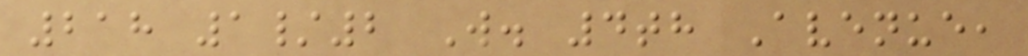218 1/2 W. 4th Avenue,
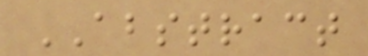ABSTRACT
